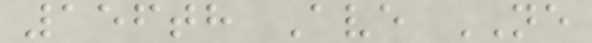156th Ave NE
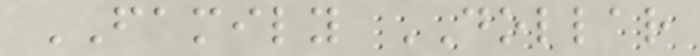FAMILY DOLLAR
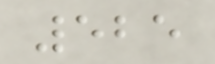525
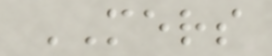MERS
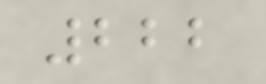222
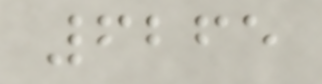6265
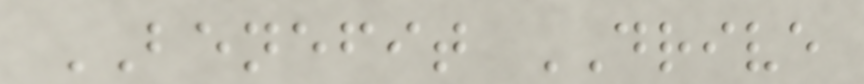BENEFIT DRIVE
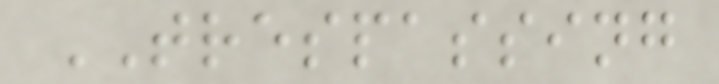TRESPASSING
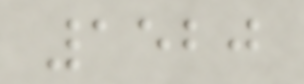1520
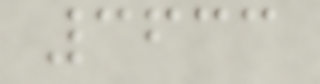3633
